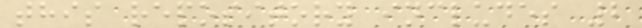this repository includes 2
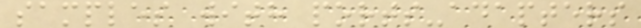samples with ports-adapters
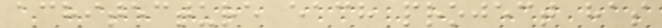achitecture each project has
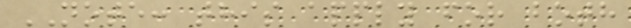NOTE: this apply for both
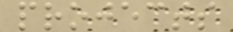projects
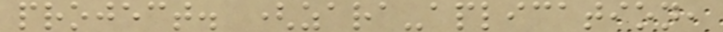project. (zara-aplication,
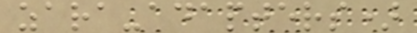zara-adapters)
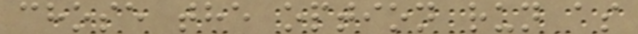chose the option run as
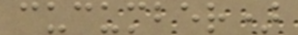cucumber)
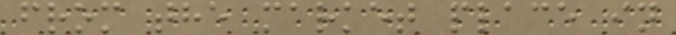from the market place in
